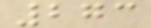273
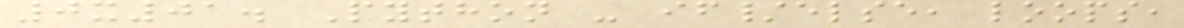0x01. Python - if/else, loops,
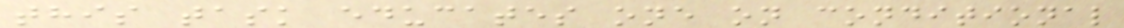this task educates one on conditional
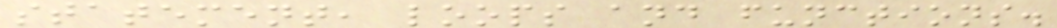statement, loops and functions.
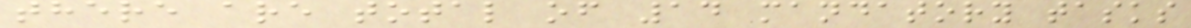there are total of 14 mandatory tasks
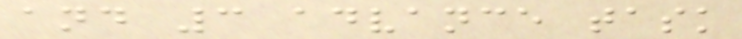and 3 advance task
